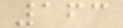163
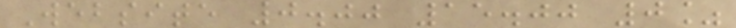Website 0.00 15.00 0%
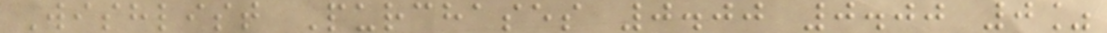Wishlist Purchases 0.00 0.00 0%
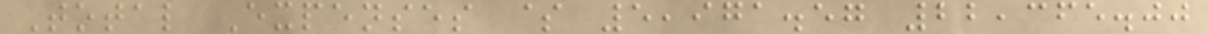Total Expenses $ 5,971.57 22,365.00
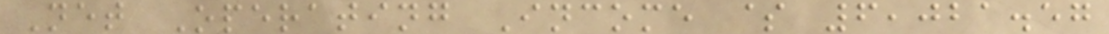Net Operating Income $ 6,021.57
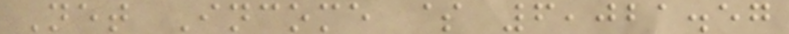Net Income $ 6,021.57
